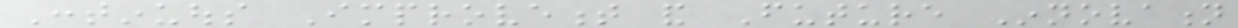Continuous Improvement and Future Innovation
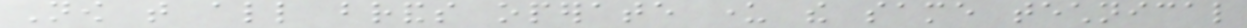Now that all brands operate under the same technical
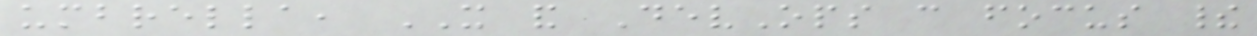umbrella, IT and DevOps can focus their
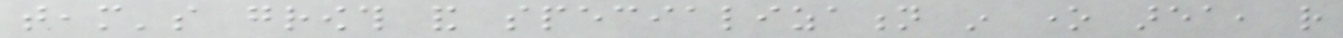team's growth and specialization in one area, rather
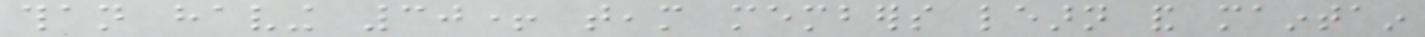than having 30+ team members learn and maintain
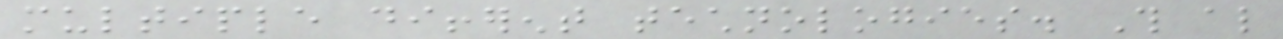multiple different technologies. This also
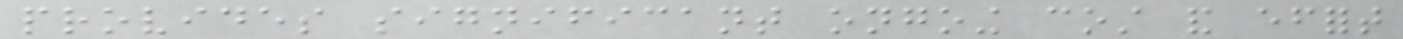provides significant ongoing cost and effort
